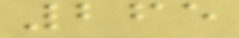265
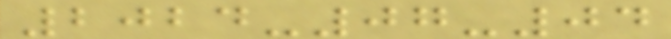2024-07-04
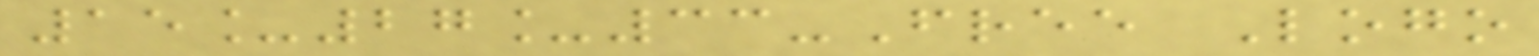15_27_33-Free Logo
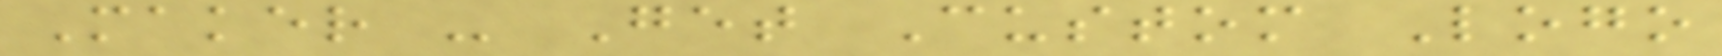Maker - Get Custom Logo
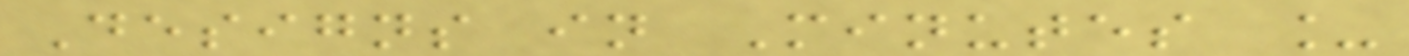Designs in Minutes _
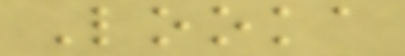Looka
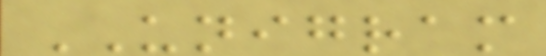UNIGRAM
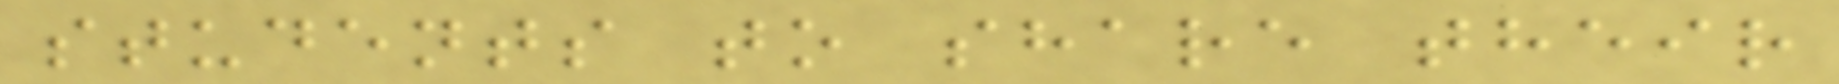students to share their
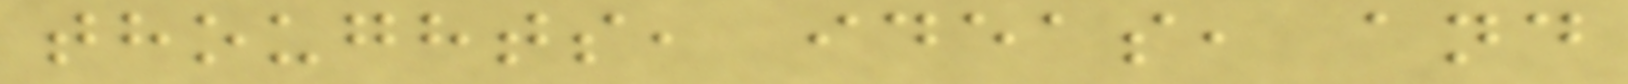thoughts, ideas, and
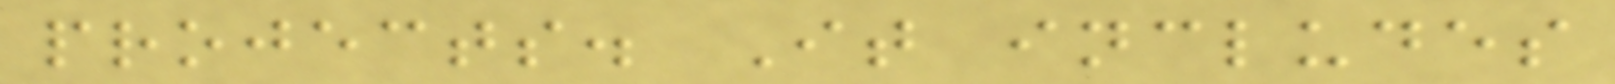projects. It includes
